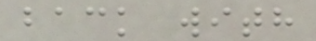back with
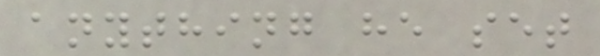anything he set
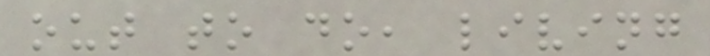out to do, living
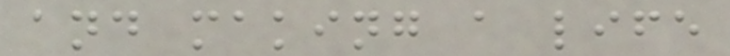and making a life
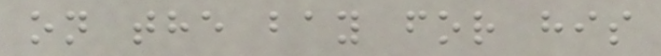on the bay for his
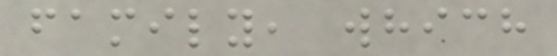family, which
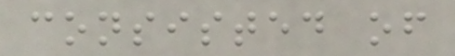consisted of
